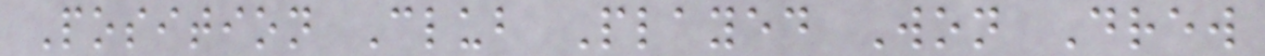Position Club Played Won Drew
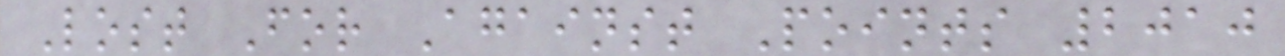Lost For Against Points 2010
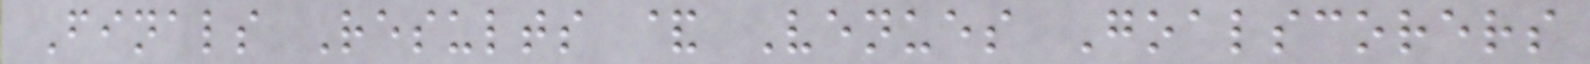Finals Results & Venues Goalscorers
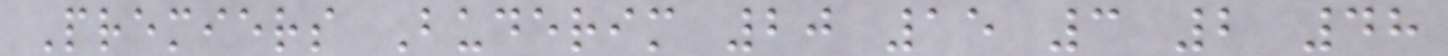Premiers Buderim 20 15 3 2 48
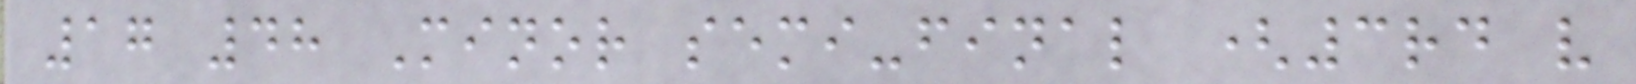17 48 Minor semi-final (3rd v
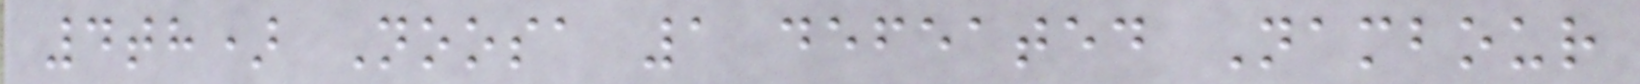4th) Noosa 1 defeated Nambour
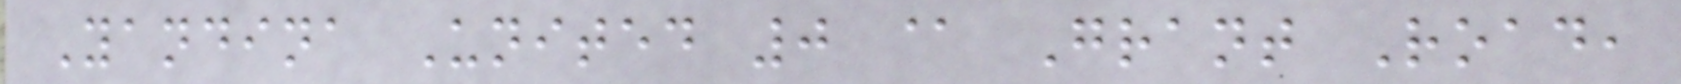Yandina United 0 @ Grant Road,
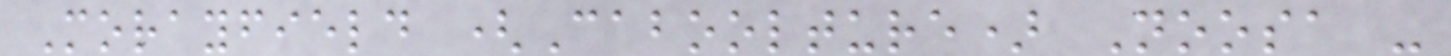Morayfield (Caboolture) Noosa -
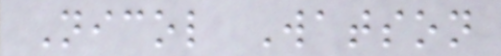Nicol Watson
